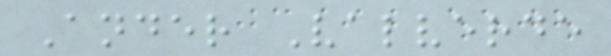Ander Valverde
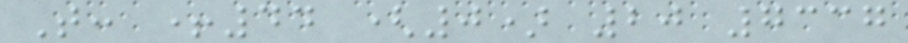T: +44 (0) 20 7337
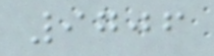9706
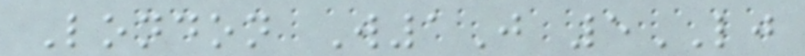London W1J 5LJ
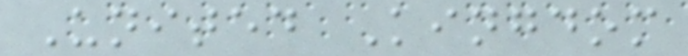United Kingdom
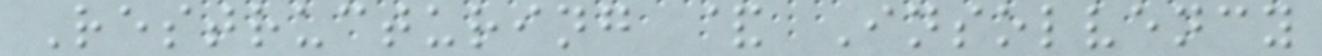Restructuring & Insolvency
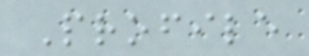Profile
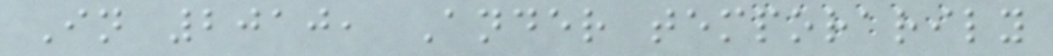In 2010, Ander temporarily
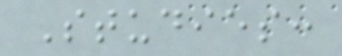Studies:
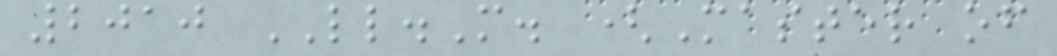2010 LL.M. (Master of
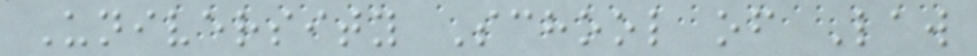University School of Law
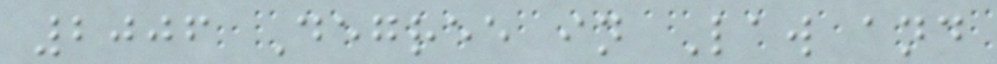2006 Degree in Law and
